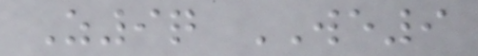Z9q WE9
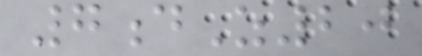7dZ20
